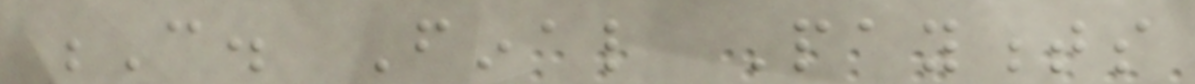C. Final Payments
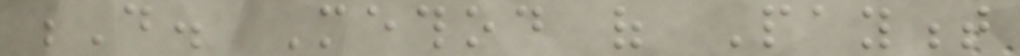D. Method of Payment
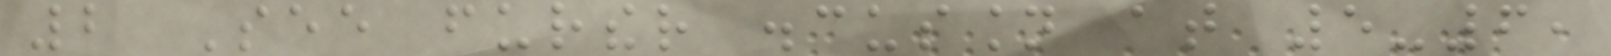2 See further discussion at 5-6,
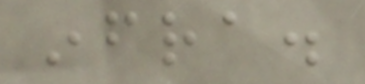infra.
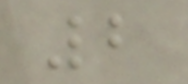2
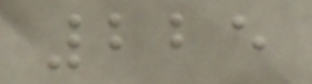225
